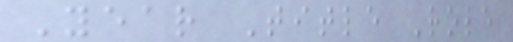Year Title Role
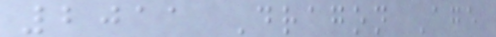2011 Dragon Age
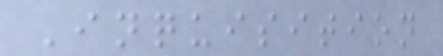Inquisition
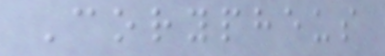Corypheus
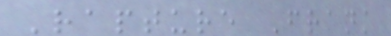Rapture Frank
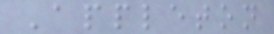Appleton
